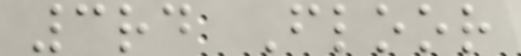3rd Floor
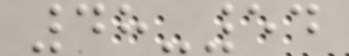48-54
